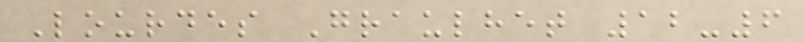Lourdes Graulhet 12-6
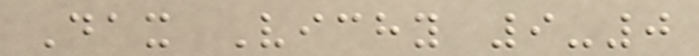Dax Vichy 9-0
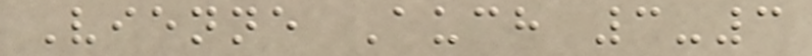Vienne Auch 3-3
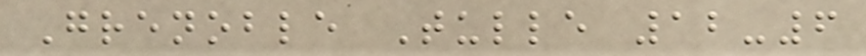Grenoble Tulle 12-6
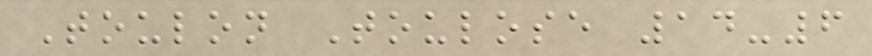Toulon Toulose 14-6
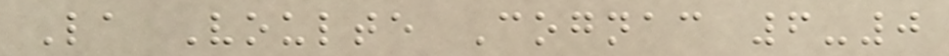La Voulte Cognac 6-0
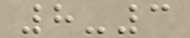8-3
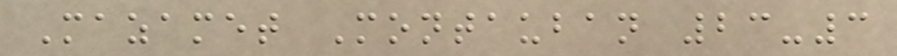Mazamet Montauban 23-3
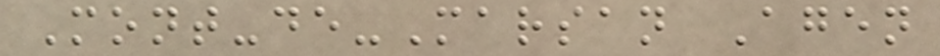Mont-de-Marsan Agen
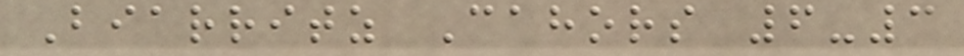Biarritz Cahors 6-3
